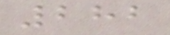282
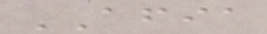AFIA
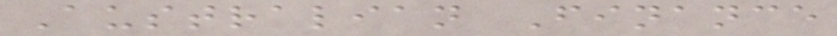Australian Finance
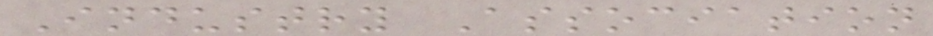Industry Association
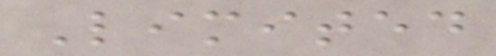Limited
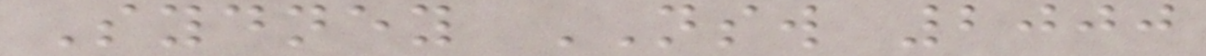Sydney NSW 2000
